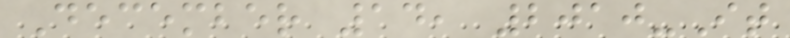December 14, 2010-It
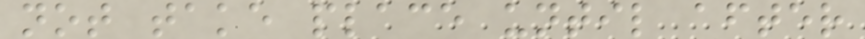not take place until after
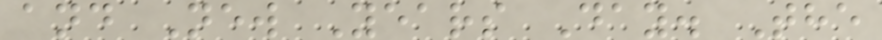and New Years Day. The
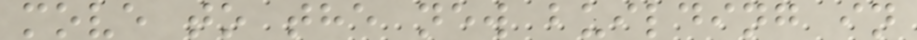move to the new building in
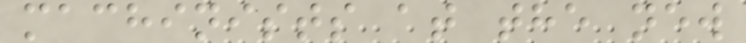machinists at the new
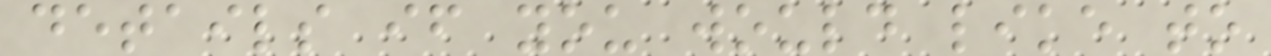details if you would like to
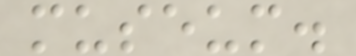museum.
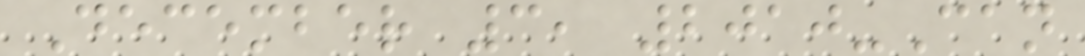December 3, 2010-Can
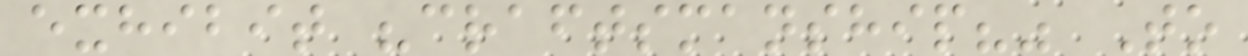exhibit "craftsmanship?" To
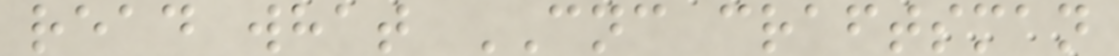read what CNC craftsman
